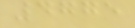4775
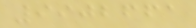9902661
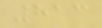813
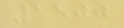1500
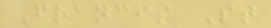Francis St
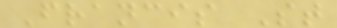Francis St
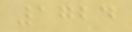1724
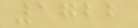1722
